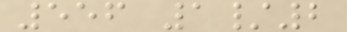556 1/2
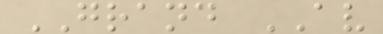GRAND AV
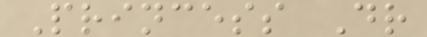Princess Dr
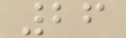26
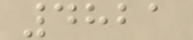4821
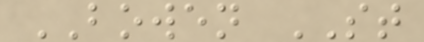BOWEN ST
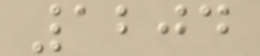1204
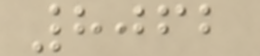8062
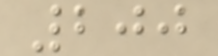200
